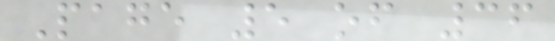Page 5 of 36
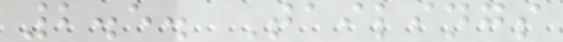2.5. Tailings
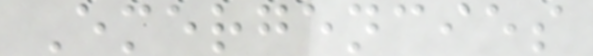Emergencies
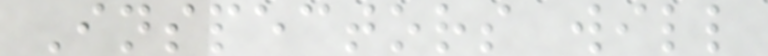Inspectors will
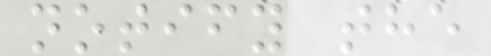notify the
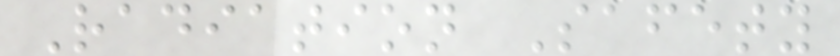Radiation Safety
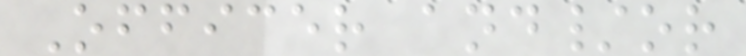Officer and/or
